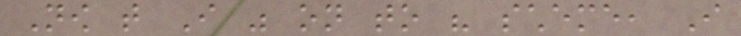Now that I was on to his scheme, I
